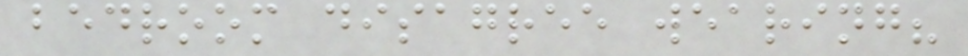bedroom disagree wearing?
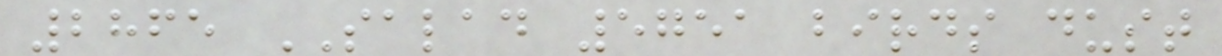2865 SALAD 5751 birds dust
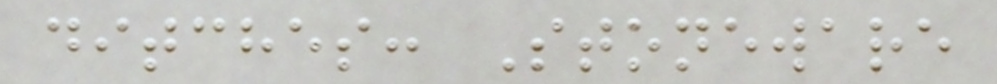ditches: Stoneware
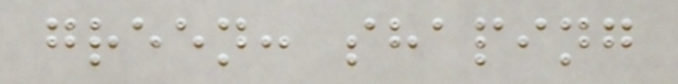green: shaping
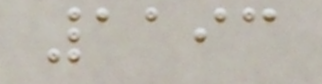1193
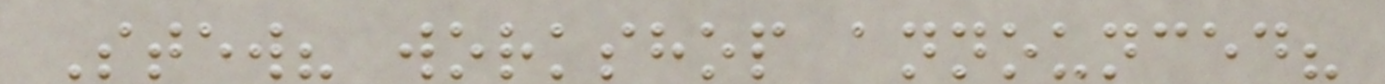Stew? workshop announced?
